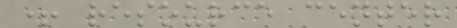+ resource center
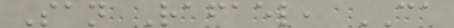San Rafael, CA
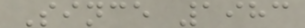Since 1983
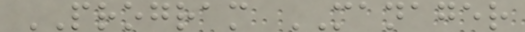PROGRAM MANAGER
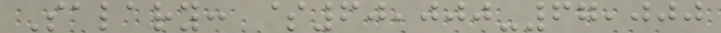Salary: $60,000-67,000
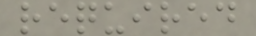required
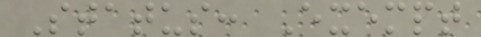Status: Exempt
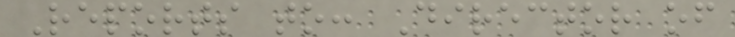Reports to: Director of
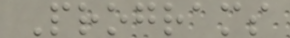Programs
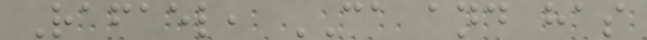Rafael, CA and has
